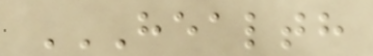HEALTH
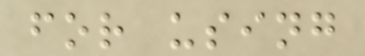for using
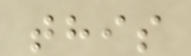this
